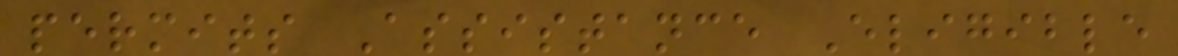permits Assistance Eligible
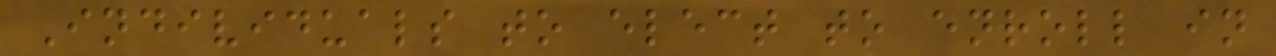Individuals to elect to enroll in
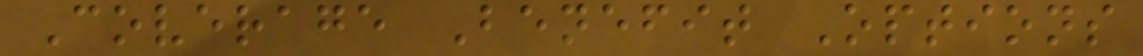Coverage Benefit Options
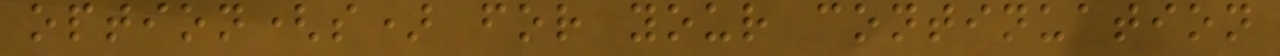option(s) for your continuation
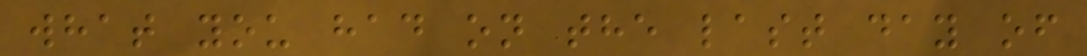what you had on the last day of
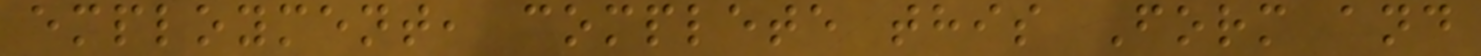employment, complete this Form and
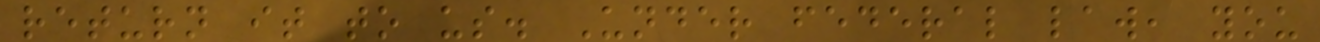return it to us. Under federal law, you
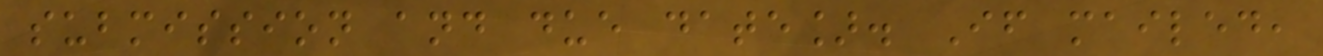submission and due date]. If mailed,
